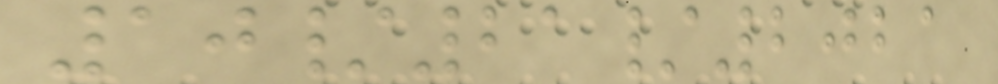10/21/2021
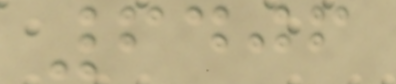6406
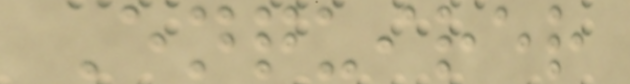Enquirer
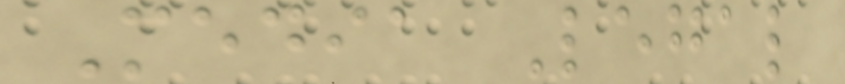Media Legal
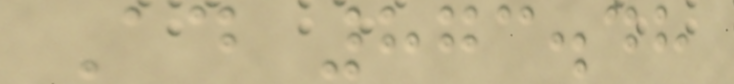Ad 873.48
